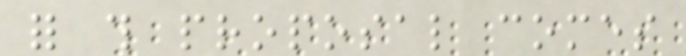for this proposal comes
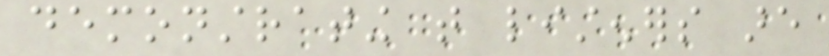demonstrating that listeners are
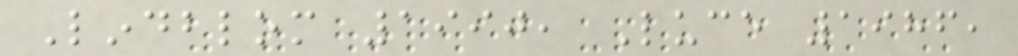Lindblom 1990, Luce 1986,
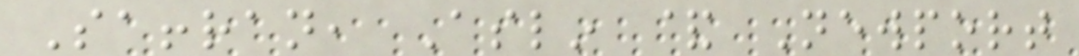Saffran, Aslin & Newport
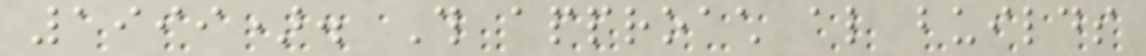1999). This approach also builds
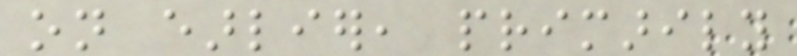on earlier, primarily
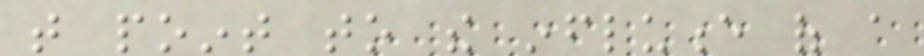that point to the influence of a
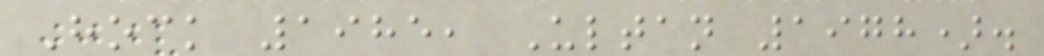Hock 1985, Ultan 1978).
